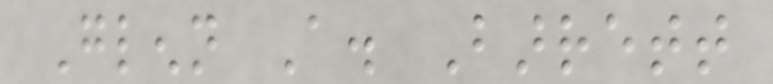Glenn A. Barrett
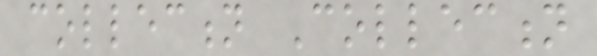collection Collection
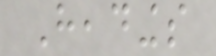Headings
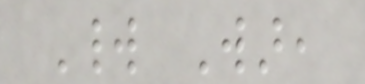World War,
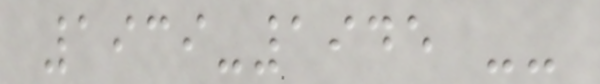1939-1945 --
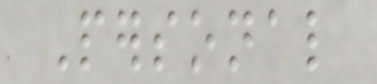Personal
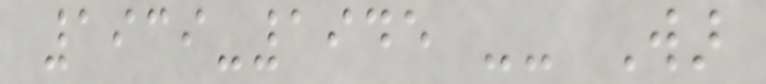1939-1945 -- War
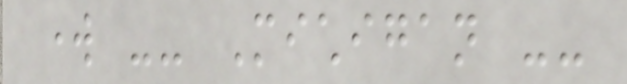work -- Michigan --
